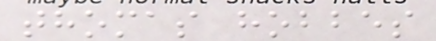thomas hobbes
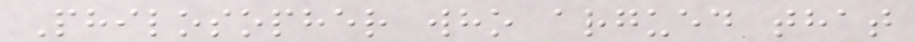Philosopher who argued that
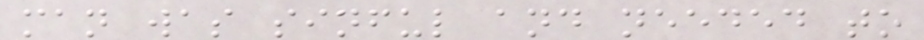man was sinful and needed to
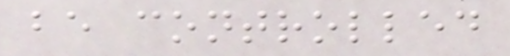be controlled
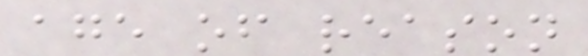age of reason
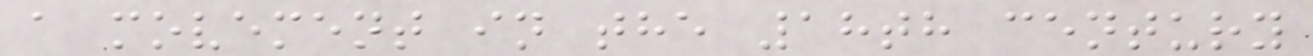a movement in the 18th century
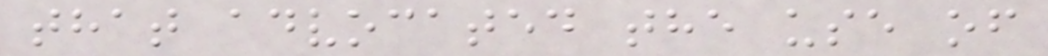that advocated the use of
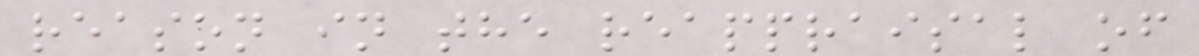reason in the reappraisal of
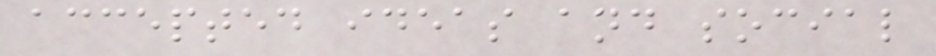accepted ideas and social
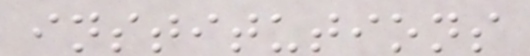institutions
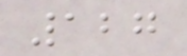127
